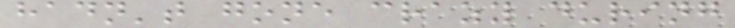hadn't gone crazy during
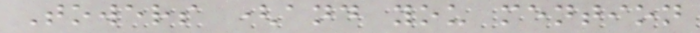Towers (and you mention
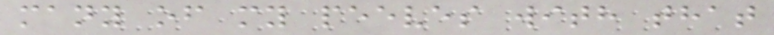many of my peeves with that
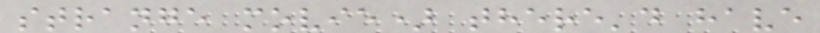strange movie) there'd have
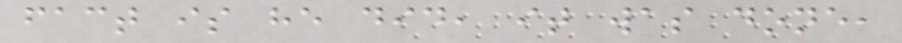fact is he did, it was done,
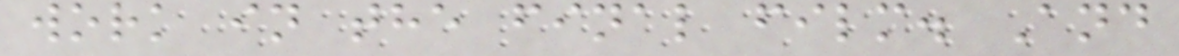work in the final film. And
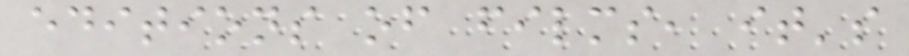editions of films, it's
